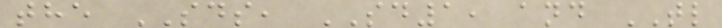the SDS, SD1, and TL
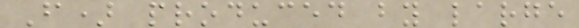F) produced by large
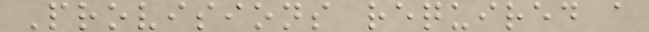Provisions required a
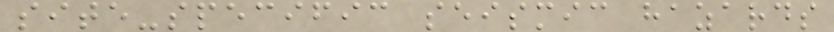site-specific seismic hazards
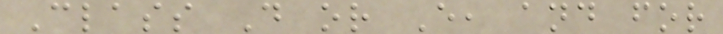Class D or E, and for
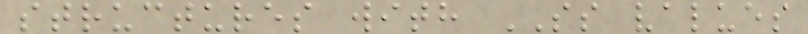structures with SS values
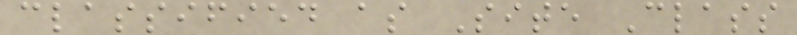classified as Site Class
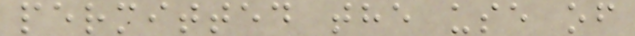permitted the use of
